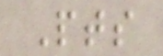Pts
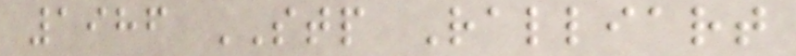1986 STP Ralliart
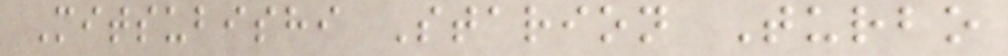Mitsubishi Starion Turbo
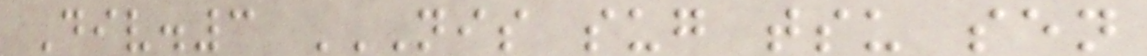Div.3 NIS SUG TSU SEN
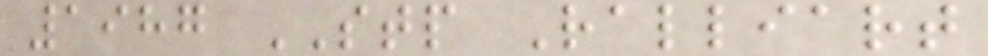1987 STP Ralliart
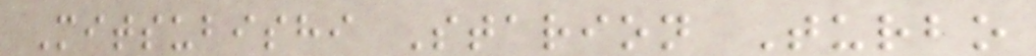Mitsubishi Starion Turbo
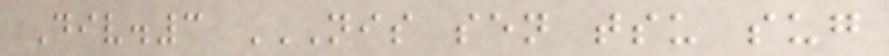Div.3 NIS SEN TSU SUG
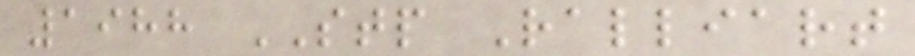1988 STP Ralliart
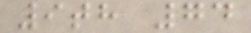9th 74
